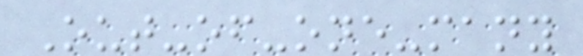Out-of-one-many
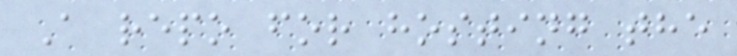A repo for hosting the
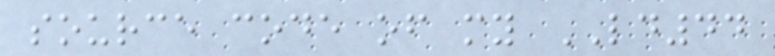source code of my LD44
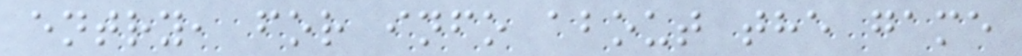entry, for info about the game
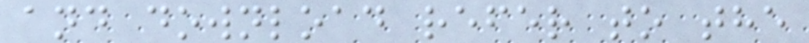and download refer to the
